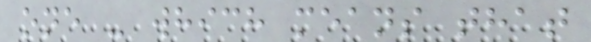one - which means that
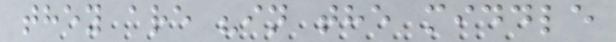they are "in the middle
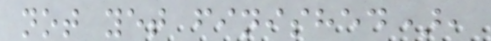not yet finished),
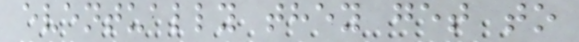eventually they get to
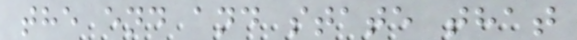the end and state that
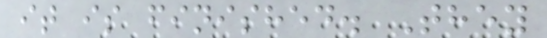it is finished. They
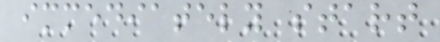immediately start
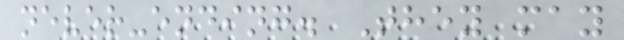never-ending. They may
